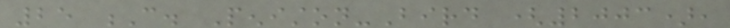25 C. Peniston-Bird (2003),
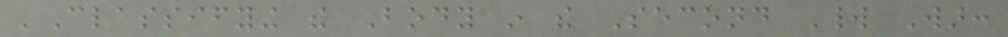'Classifying the Body in the Second World War:
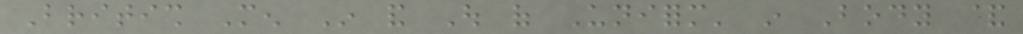British Men In and Out of Uniform' in Body &
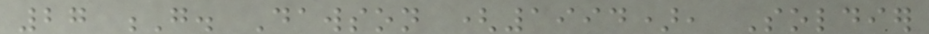27 G. Dawson (1994), Soldier
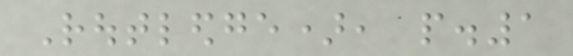Routledge), p.1
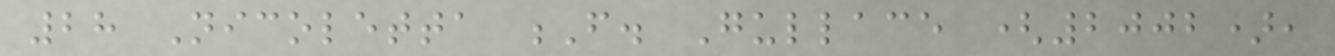28 Nicoletta F. Gullace (2002),
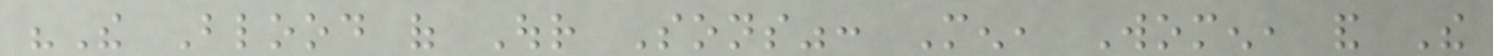"The Blood of Our Sons": Men, Women, and The
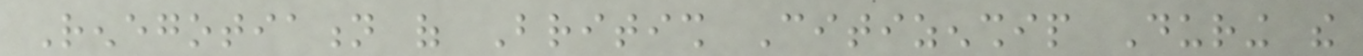Renegotiation of British Citizenship During the
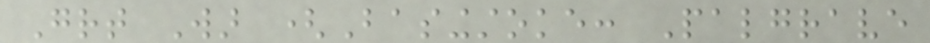Great War (Basingstoke: Palgrave
